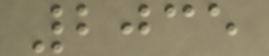2035
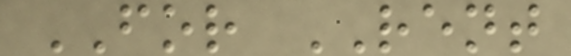FOR RENT
